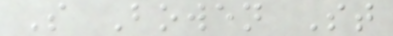S Bowen St
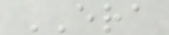ERA
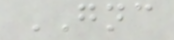GNC
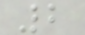2
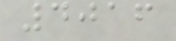4016
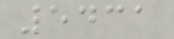5431
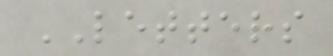LETTERS
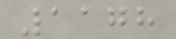1178
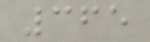365
